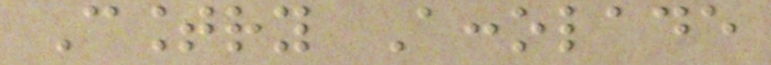Country Accolade
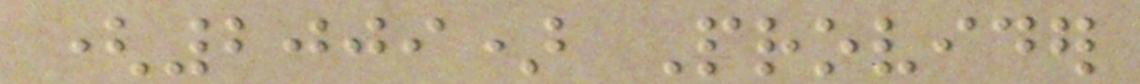(2009) Provider
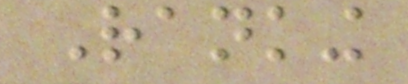Ranking
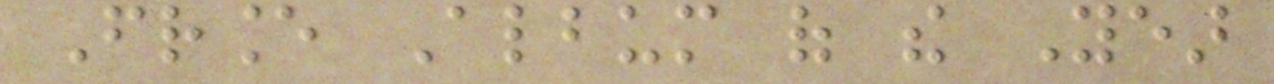France Album of the Year
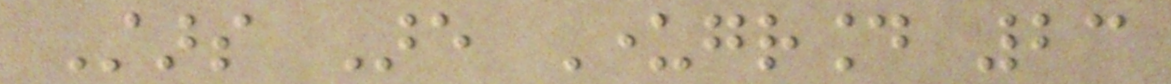Stars Are Underground 23
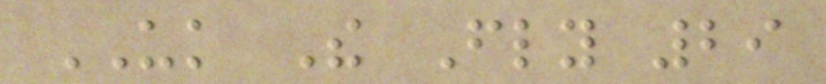UK The Fly 29
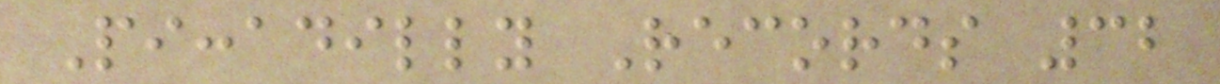Piccadilly Records 32
